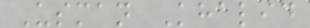Usman Khalid
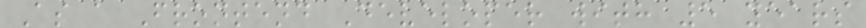As a Frontend Developer with 5 years
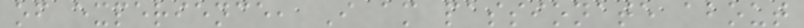of experience, I am passionate about
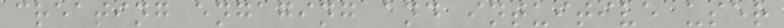creating engaging and intuitive user
